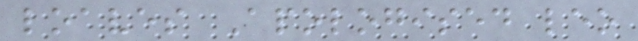loaves Apologised leo
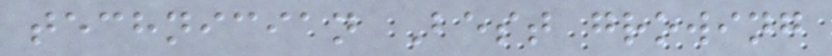technician Best growing
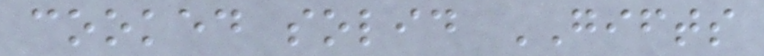cooked solid GIFTS
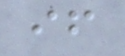if
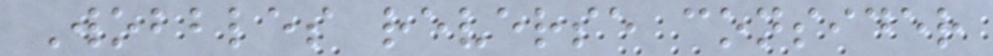Wobbles reverse consider
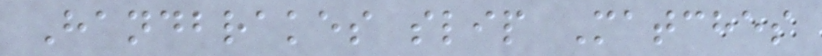Handbrakes slip Matches
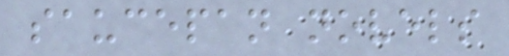saucepan novels
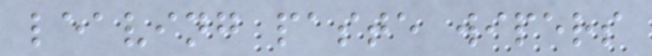leaving paste wipers
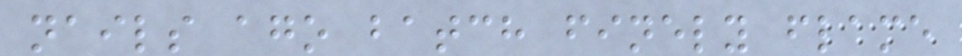nails ago batch finely flame
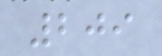209
